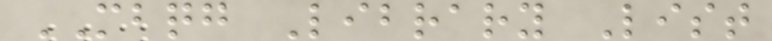MBQG Library List
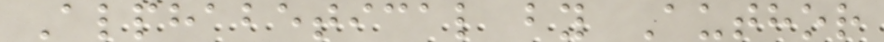Alphabetical by Author
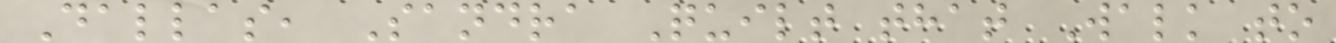Dallas, Sandra Quilt that Walk to
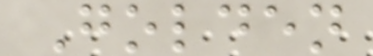Golden
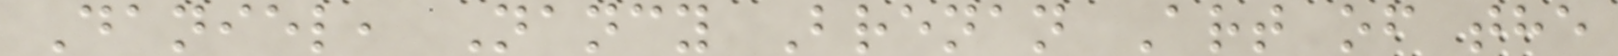Daniel, Nancy Brenan Art of the
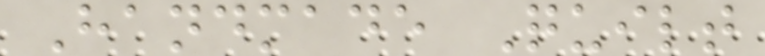Handmade Quilt
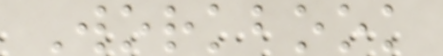Workbook
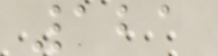121
